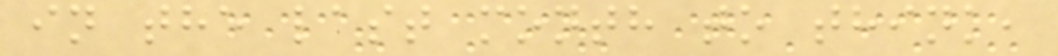in the last month to think,
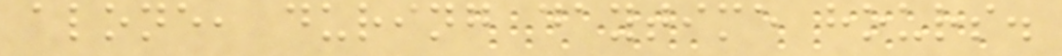alone, during daytime hours.
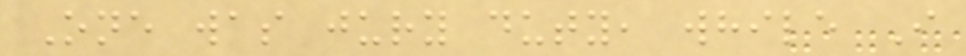One was jury duty, while I
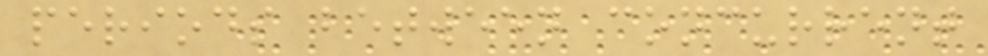periods between concurrent
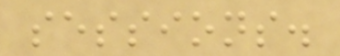sessions.
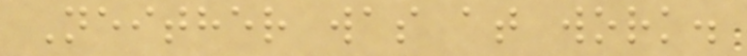Neither was at work.
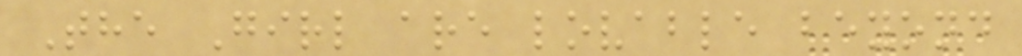The Girl are lovable beyond
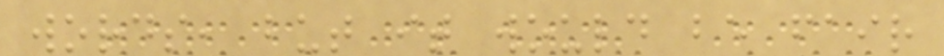words, but it would be fair
